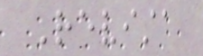Revista
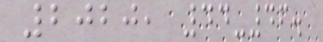2020, 44-46.
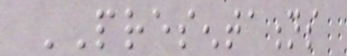PRESENTATIONS
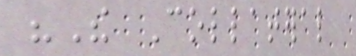"The Collateral
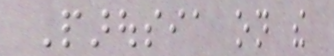Parousia on the
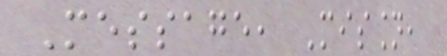Message, Mission,
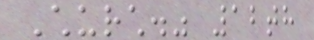Church." 12th
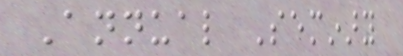Annual Seminary
